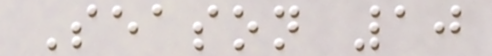Season 10
